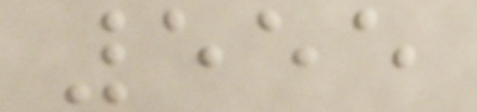555
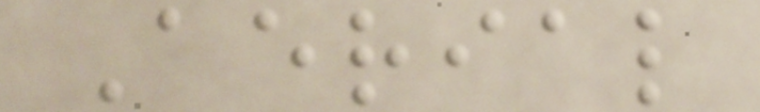Aerial
